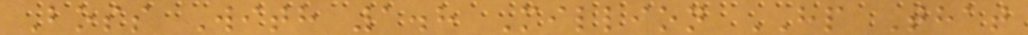Boss With 1.8 Million HP That
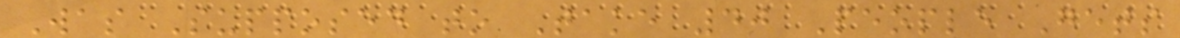Was Supposed to Take 40 People Gets
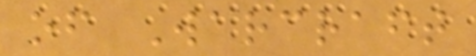of Warcraft
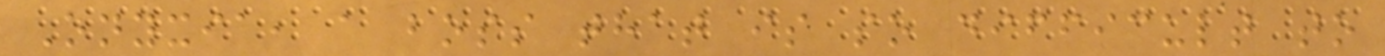Onyxia, a boss that is so difficult to
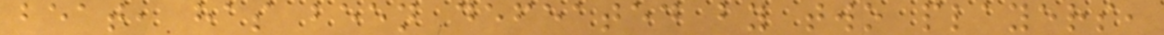beat, has been defeated by two players,
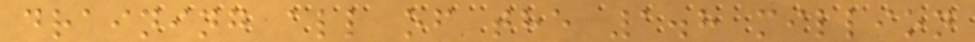draining all of the 1.8 million
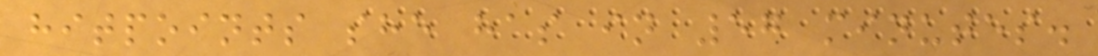hitpoints she has in 57 minutes.
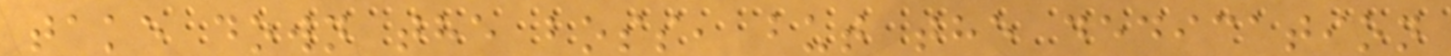take down the boss, but the dedication
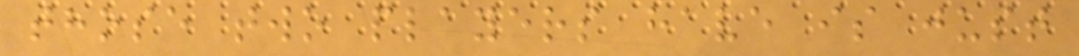those two players have is just
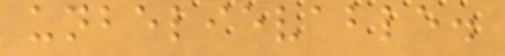unbelievable.
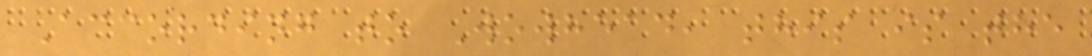According to Wowhead, this is the
